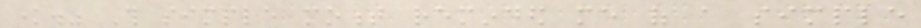know." This simple moment reminded me of a simple
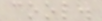cool.
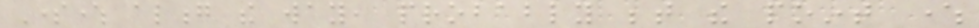Somewhere along the way, probably between the point where
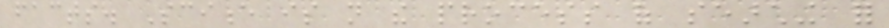facts. Science is not the process of searching for
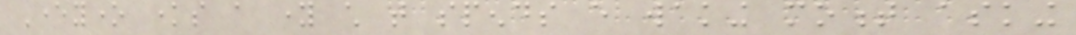Everyone knows a young child that spends every waking moment asking
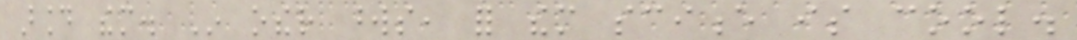around them. In other words, for them science is cool.
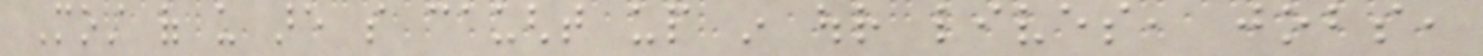Most of us are so caught up in our lives, jobs,
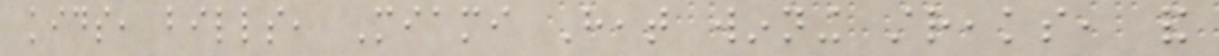kids, bills, Miami Heat winning streaks, and
